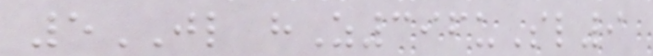5JL hZ396uSl9
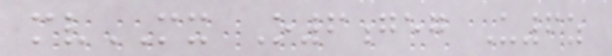mvMX O6geg U6z
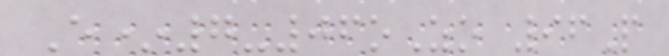E*7-06oZo 96P
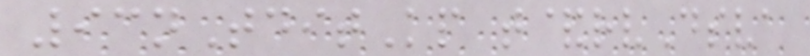93nTditKp t&rvDsva
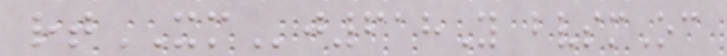rtXMj618Y bvsmOc
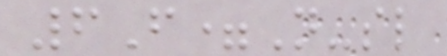6F=N-sl
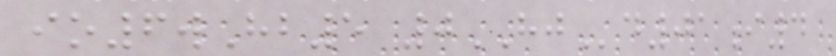io6wHb5 0HJd01i4
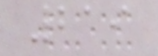219
